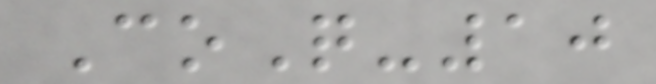CoQ-10
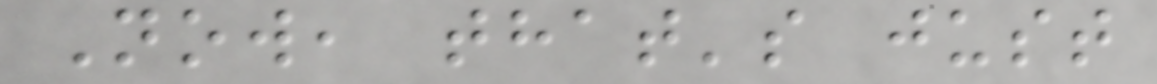Now, that's just
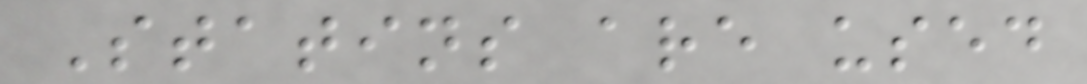Statins are used
